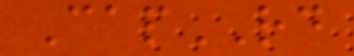CapRD
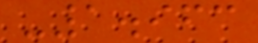-1.963
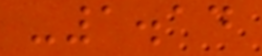-1.14
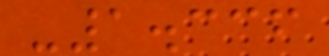-1.336
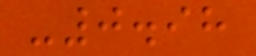-0.98
